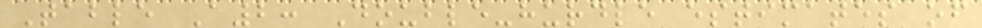Table A2: Double-hurdle estimates of
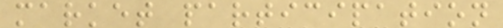market participation
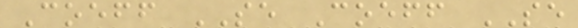Coeff SE Coeff SE
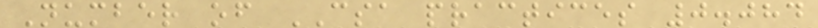Number of CSA practices 0.084
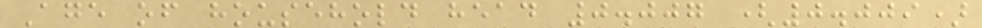Age of household head 0.007 (0.009)
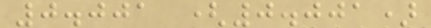0.001 (0.001)
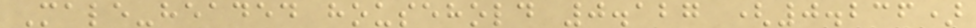Male-headed household 0.127 (0.236)
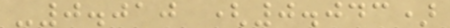-0.010 (0.043)
